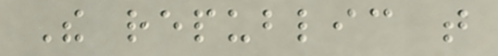The republic that
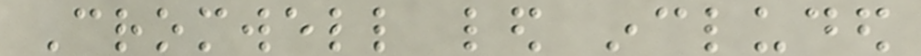Cromwell led included
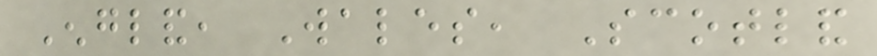England, Wales, Scotland
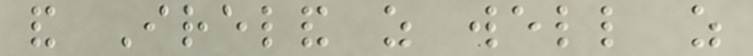and Ireland as well as
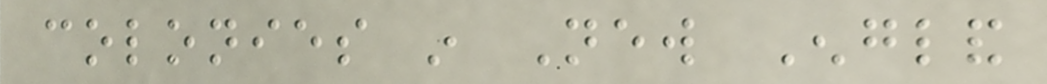colonies in New England
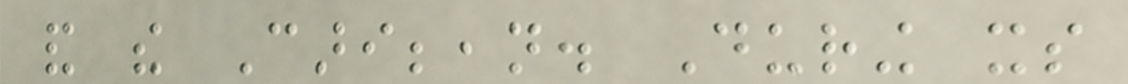and the Caribbean. During its
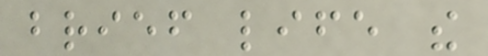brief life the
